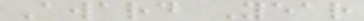Award Year
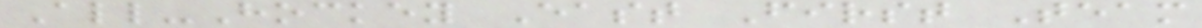All-Hockey East First Team
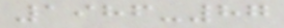1986-87
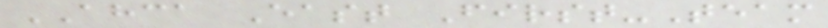AHCA East First-Team
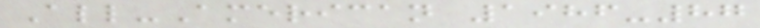All-American 1986-87
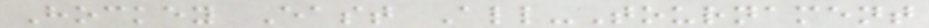Hockey East All-Tournament
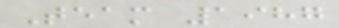Team 1987
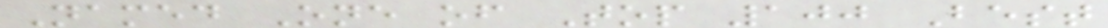Named One of Top 100 Best
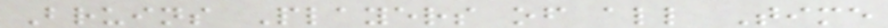Bruins Players of all Time
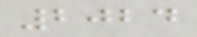2024
